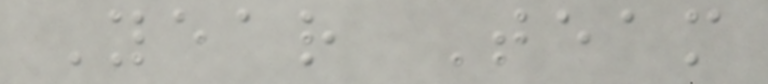Year Team
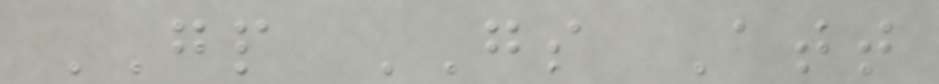GP GS Att
